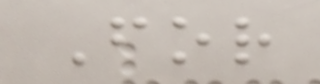For
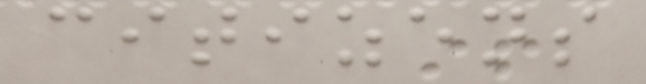citizens
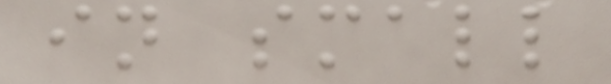in small
